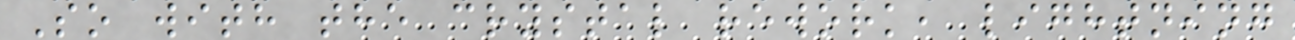So with the crystal rework, lightning
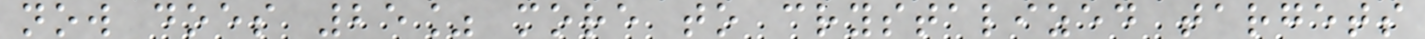now does 25% more to crystalized targets
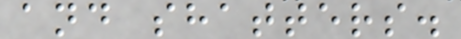and shatters.
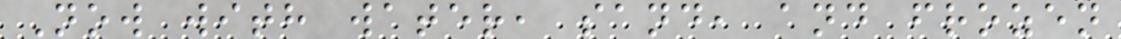Now with water, sand, and frozen
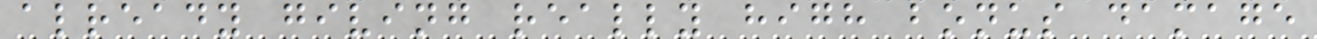already giving really high bonus damage
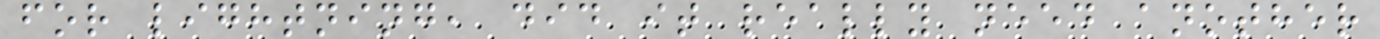for lightning, did it really need another
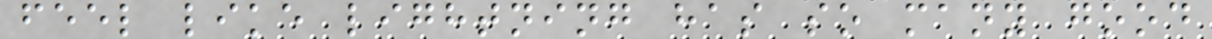feel like lightning has so many good
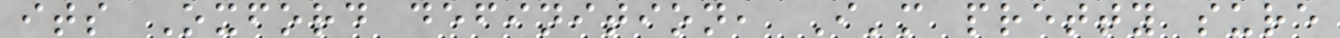its Oxford definition, I'm pretty sure
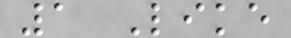1 Like
